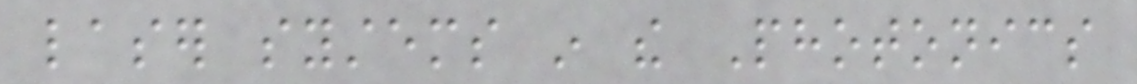laser systems in the Photonics
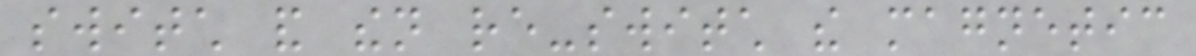switch and then re-switch the magnetic
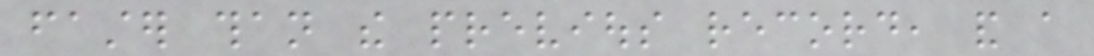faster than the previous record, and a
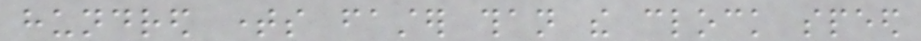hundred times faster than the clock speed
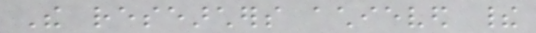The researchers achieved their
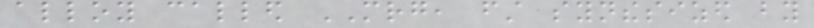alloy called MRG, first synthesized by
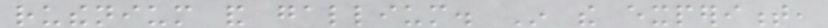ruthenium and gallium. In the experiment,
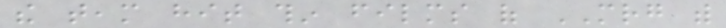the team hit thin films of MRG with
